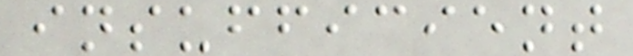insufficient
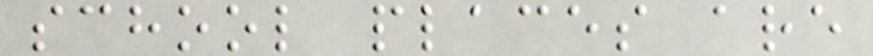school places are
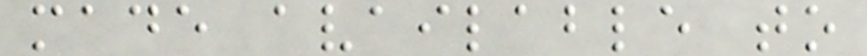made available to
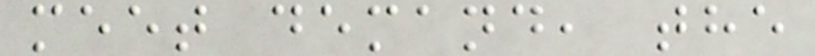meet demand, the
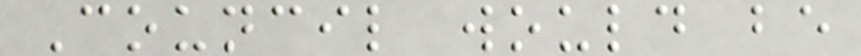Council would be
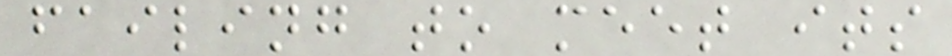failing to meet its
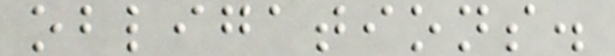obligations.
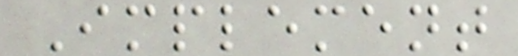Implement
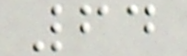64
